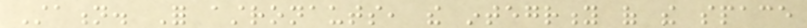Station. For astronauts, the integrity of the space
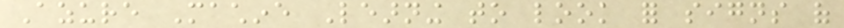Azure Machine Learning to look for signs of
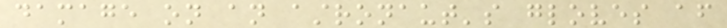damage on an astronaut's gloves after
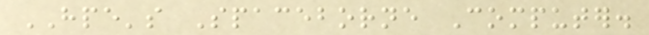HPE's Spaceborne Computer.
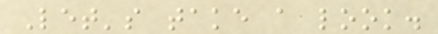Let's take a look.
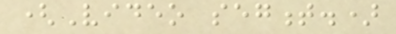(Video segment.)
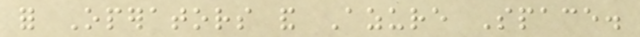for Operators and Azure Space.
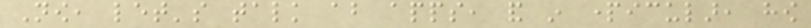Now, let's talk about apps, and in particular, how
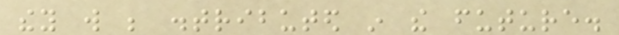they will be distributed in the future.
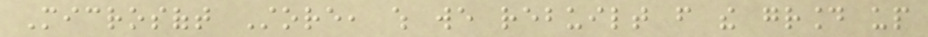Microsoft Store, which we rebuilt from the ground up
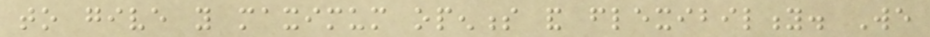to give you maximum openness and flexibility. We
